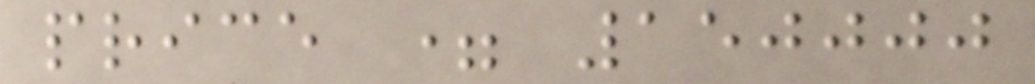price = 150000
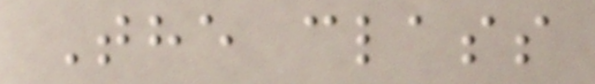The class
